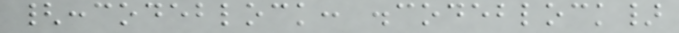{:codeblock: .codeblock}
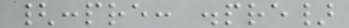{:pre: .pre}
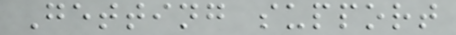Getting support
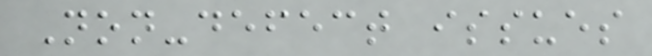Non-defect issues
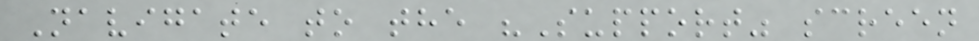Navigate to the "Support" screen
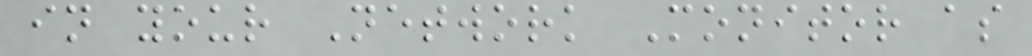in your Network Monitor as
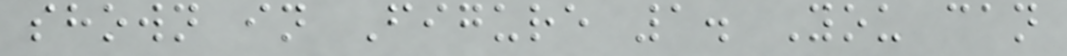shown in Figure 1. You can
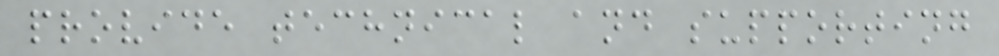provide technical and supporting
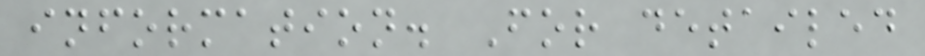information. For detailed
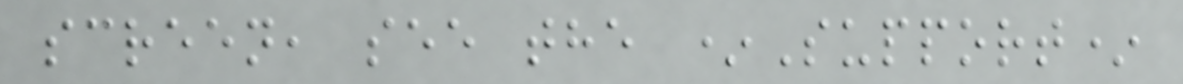screen, see the *Support*
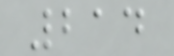214
